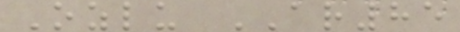Ozlu AR85
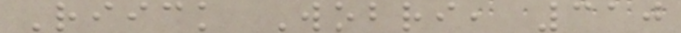Riick Wobri, 310
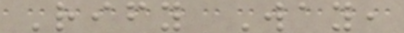Rify Way,
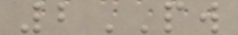2PW
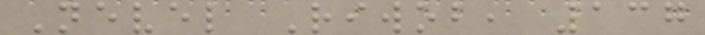Nevel Riwob, 137
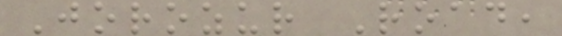Jorozur Road,
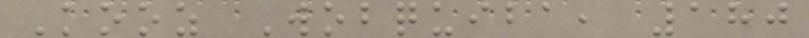Kooz Wobquiba, 180
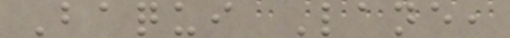Baqui Lane,
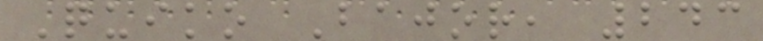Quiko Bajor, 243
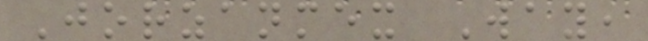Jorzanmex Way,
